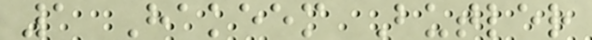1 Hakeem Butler
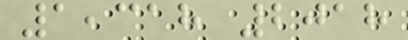1,318 2018
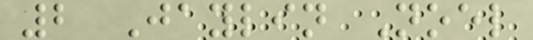2 Jaylin Noel
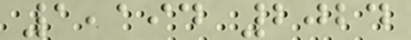1,194 2024
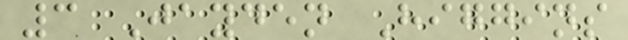3 Jayden Higgins
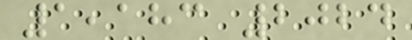1,183 2024
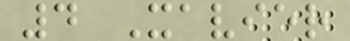4 Xavier
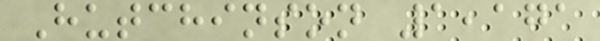Hutchinson 1,171
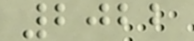2022
